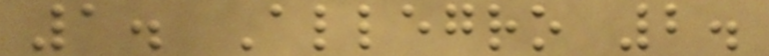1. Allegro 2.
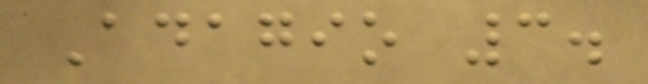Adagio 3.
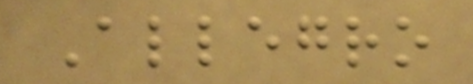Allegro
